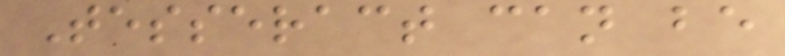Tesseract can be
